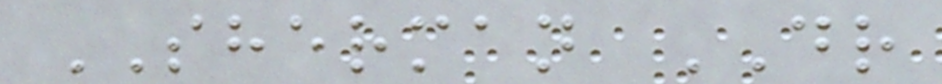SHERMAN DR
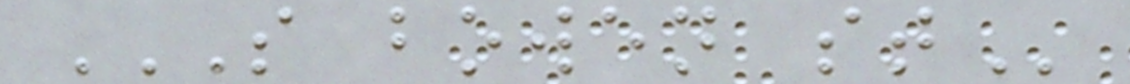S BOWEN ST
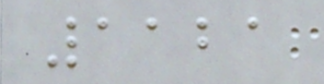1121
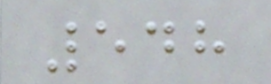548
